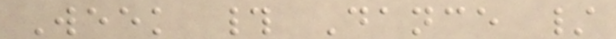Week # Dance /
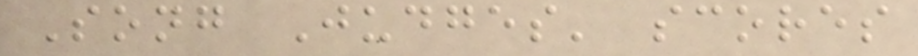Song Judges' scores
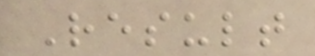Result
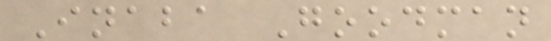Inaba Goodman
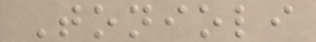Tonioli
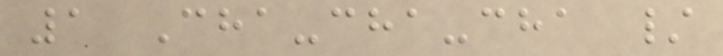1 Cha-cha-cha /
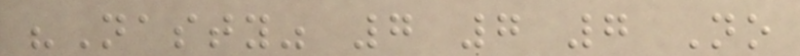"Nasty" 7 7 7 No
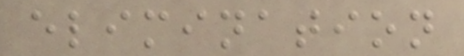elimination
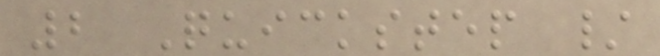2 Quickstep /
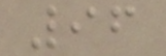96
